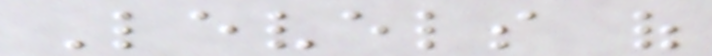Levels of
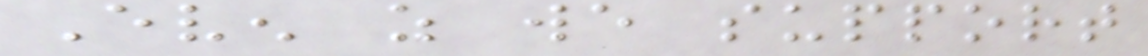Even as we support
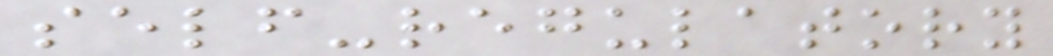self-regulatory
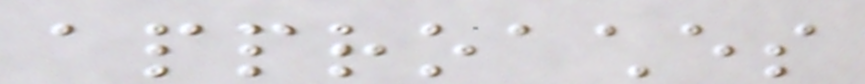approaches
